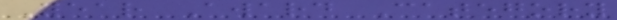Year Award Category
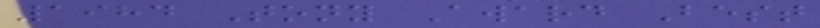1984 Tony Award Best
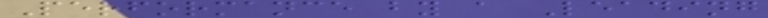Performance by a Leading
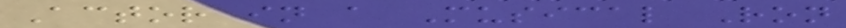Actor in a Musical Ron
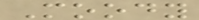Moody
